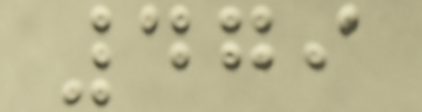479
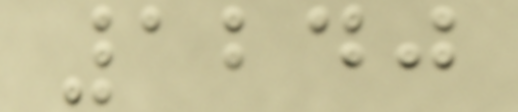1240
